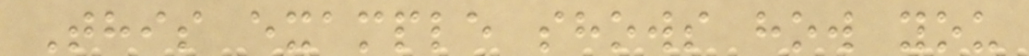This example shows how you
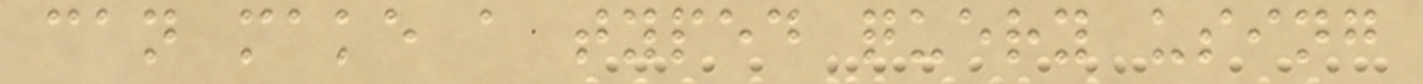can make a typed query using
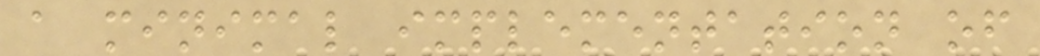a minimal implementation of
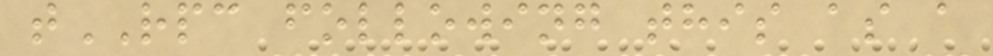tRPC following this as a
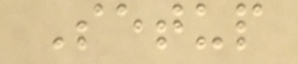Setup
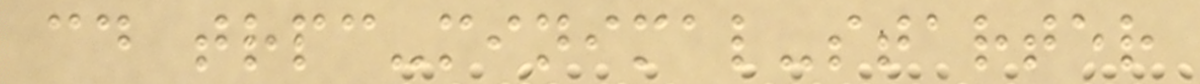cd trpc-minimal-starter
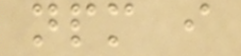npm i
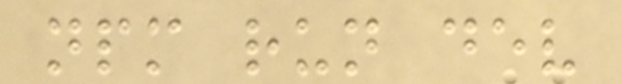npm run dev
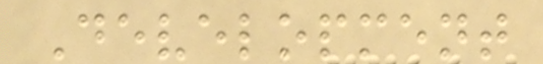Development
